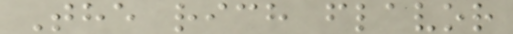The rich flavor
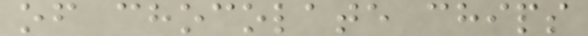of chocolate chips
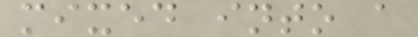mixed into a
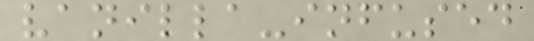vanilla-infused
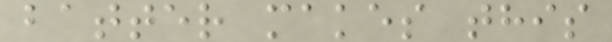batter makes this
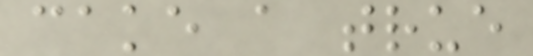cake a true
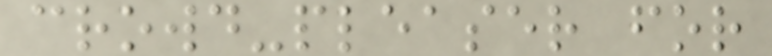crowd-pleaser for
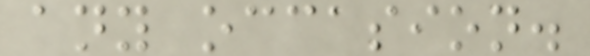any occasion.
